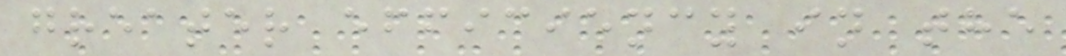greater efficiency in the
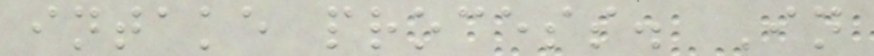intake process. In
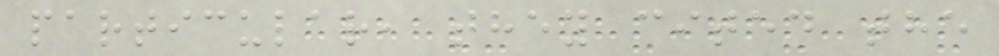particular, they cited the
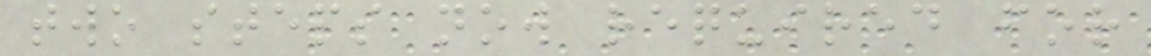two steps now required for
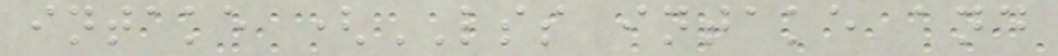intake (LSS intake and
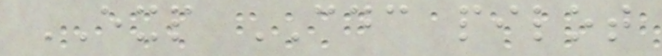EXP CDC pilot
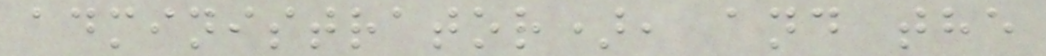administrator), and the
